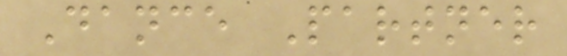Dance Partner
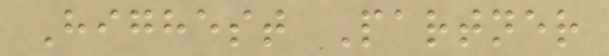Highest Partner
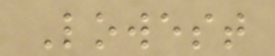Lowest
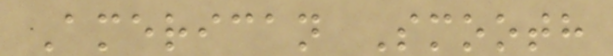American Smooth
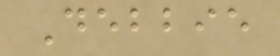Debbie
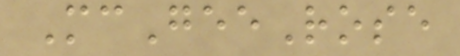McGeeRose
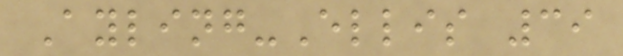Ayling-Ellis 39
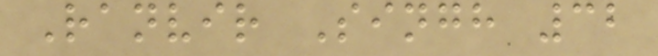Ranvir Singh 32
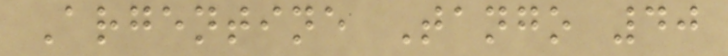Argentine Tango 40
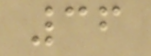36
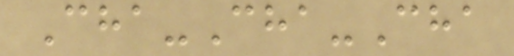Cha-Cha-Cha
